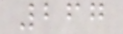267
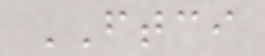FTCI
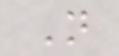N
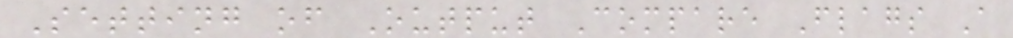Setting of Output Compare Flags A
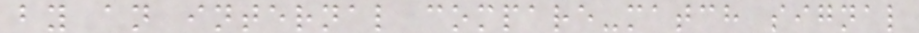by an internal compare-match signal
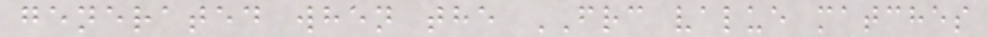generated when the FRC value matches
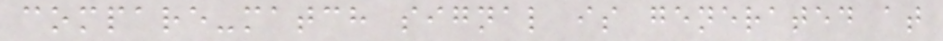compare-match signal is generated at
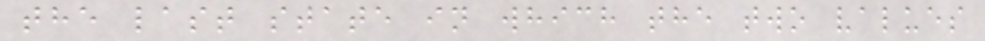the last state in which the two values
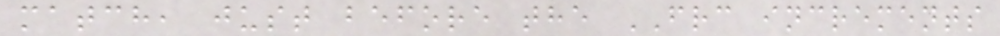match, just before the FRC increments
